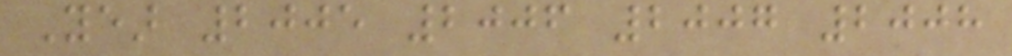Year 2005 2006 2007 2008
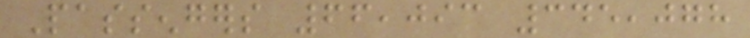Passengers 66,093 345,078
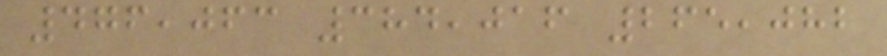476,063 384,016 265,082
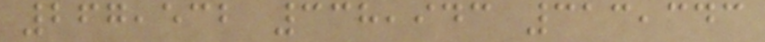267,532 338,943 313,343
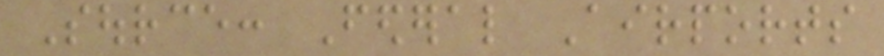Source: Federal Airports
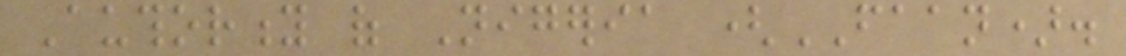Authority of Nigeria (FAAN).
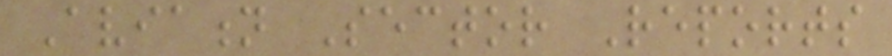Aviation Sector Reports
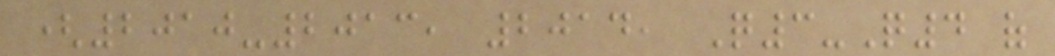(2010-2013, 2014, Q3-Q4 of
